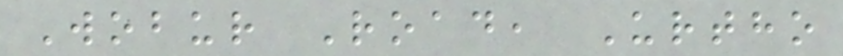Wobur Road, Urtho
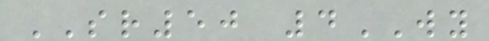SR50 4WY
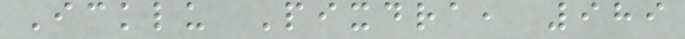Icklu Pixdra, 989
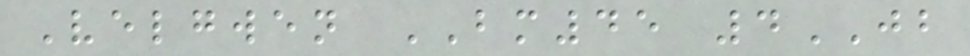Velgwen BM45 4JB
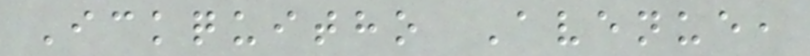Ickquitho Avenue,
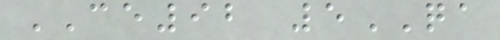CE92 5QA
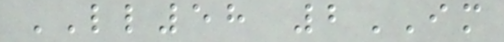LL58 2IM
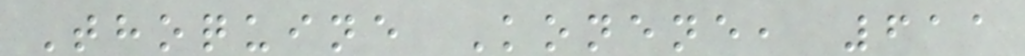Thoquine Konene, 611
